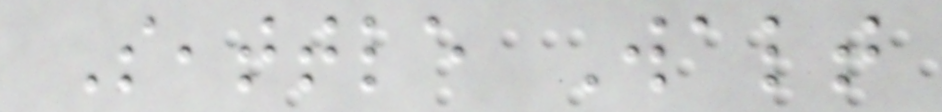Seattle Walt
